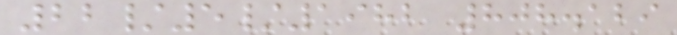22/5/1982 808.129
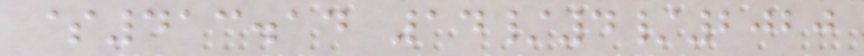$413.14 14/4/2020
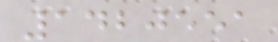1420551
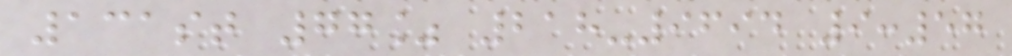131st 77% 218-9694 9:57
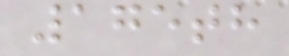175th
